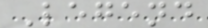Legend
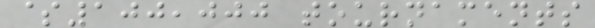$100,000 tournaments
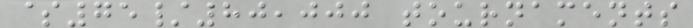$75/80,000 tournaments
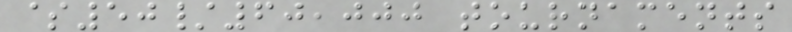$50/60,000 tournaments
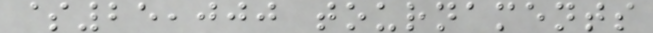$25,000 tournaments
